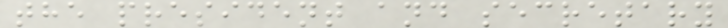the president and secretary
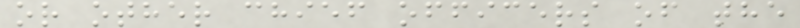or other chief officers of the
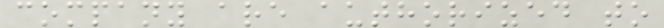company are authorized to
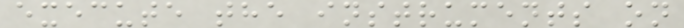execute the instruments on
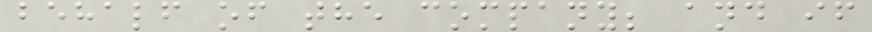behalf of the company; and if
